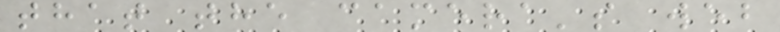that the camera's web
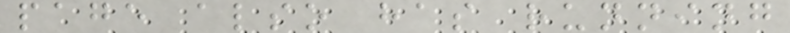page also has running
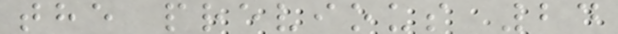the previous 24
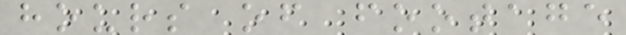hours of footage
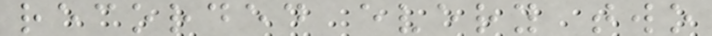recorded every two
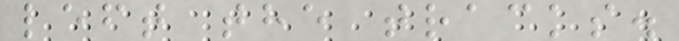left the tracks.
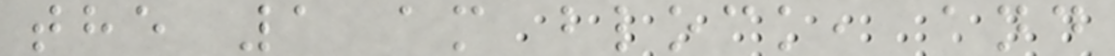the 1 am block, and
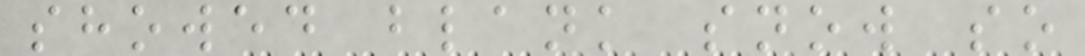showed blank snow so
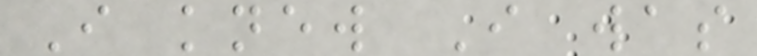I knew I was
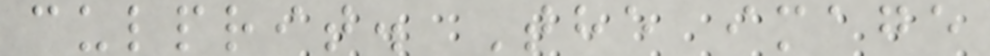culprit. The image
